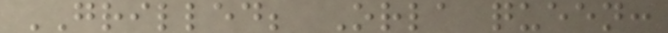GRILLED; Orla queen:
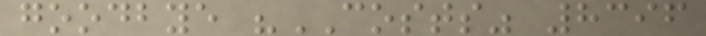goodbye "COSTS" 8396
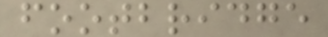footbridge
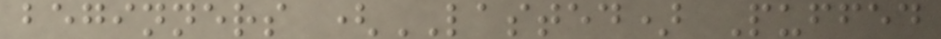beginners (LASTED) Puffed
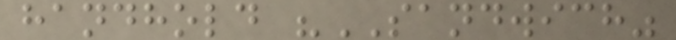handhold "SANDWICH"
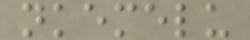nkemelu
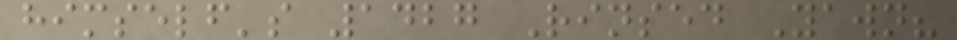himself's 1427 Rinsed Yawn?
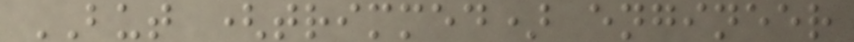BUT (trimmed) engineer
